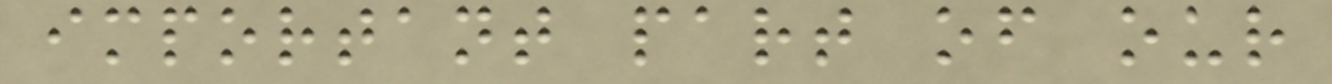important part of our
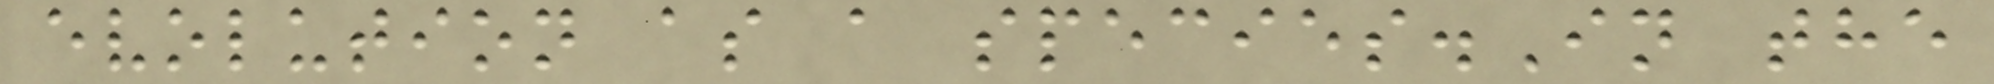evolution as a species.In the
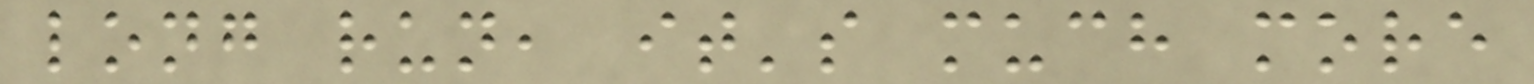long run, it's much more
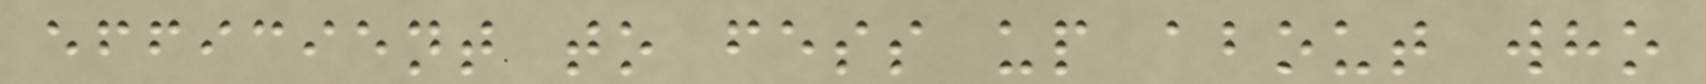efficient to fess up about who
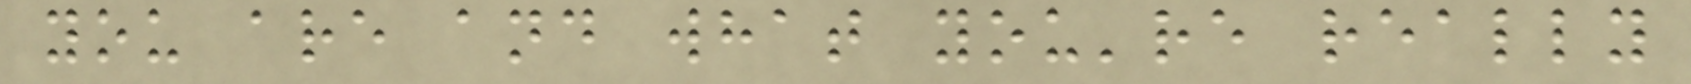you are and what you're really
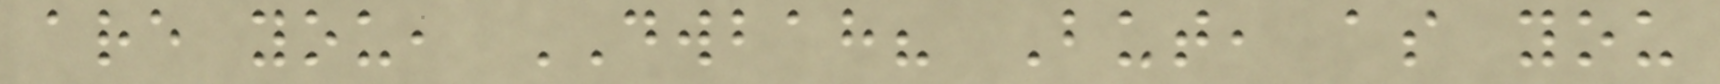are you, DWBAH? But, as you
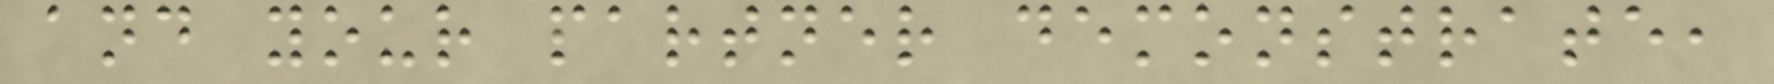and your partner demonstrate,
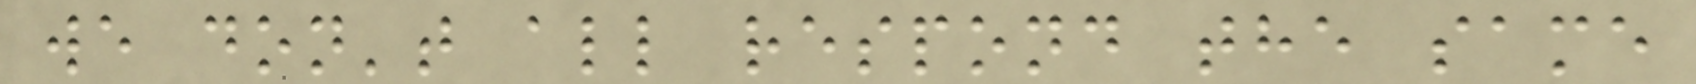we don't all respond the same
